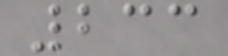233
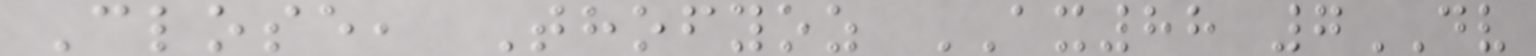Close, Thofyoz AX88 7DV
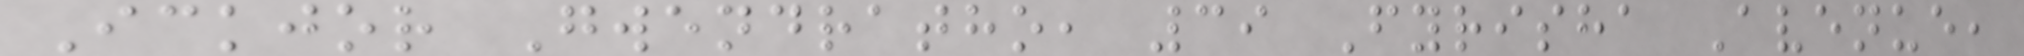Ickjor Gwendratho, 39 Fyrisha Avenue,
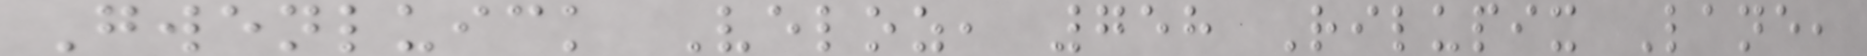Gwenluick Veloz, 758 Rilupix Lane,
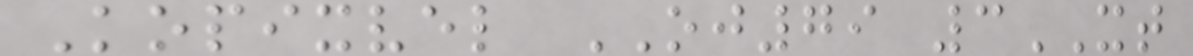Kopixvel OJ79 3XT
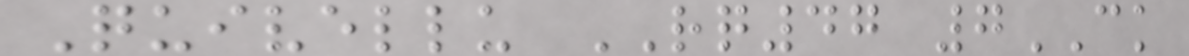Quivellu RQ47 7CK
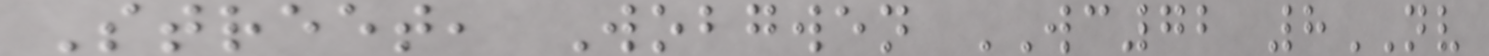Street, Wobgwen WC72 8NV
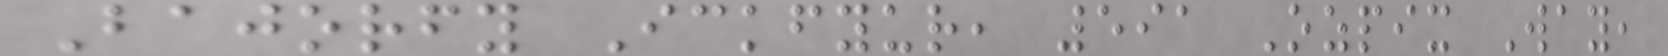Bajorfy Ickfyur, 591 Ozpix Way,
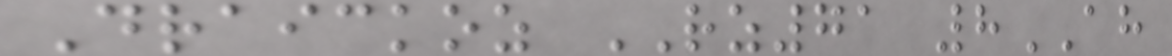Draickoz RZ71 8AH
